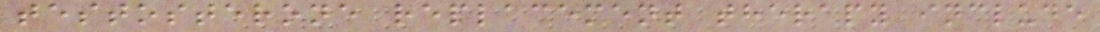testosterone replacement therapy include
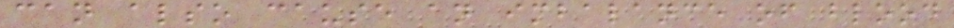can also cause an imbalance of blood
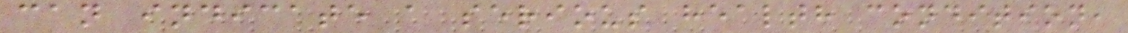can indicate a serious health condition,
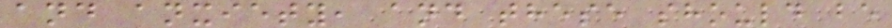and anxiety, and these should be
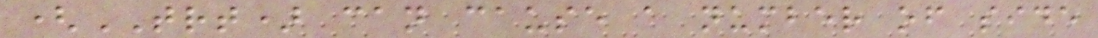(TRT) can cause a number of side
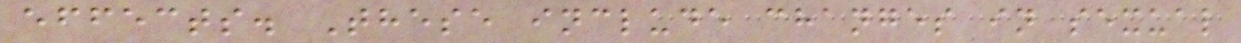effects. These include changes in sexual
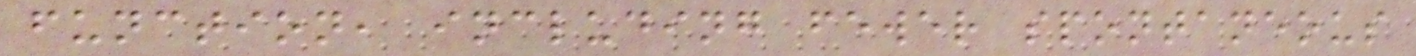function, including fewer spontaneous
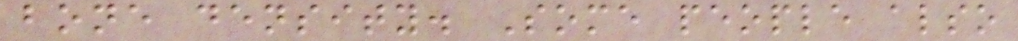bone density. Some people also
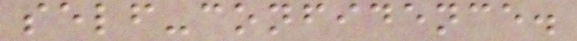self-confidence.
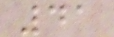41
